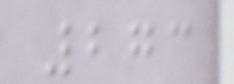273
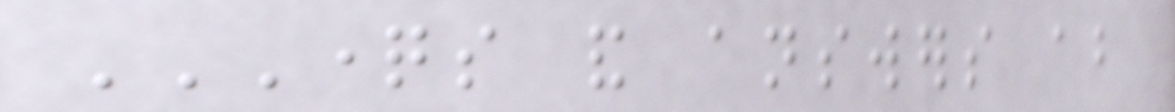QUESTIONS AND ANSWERS ABOUT
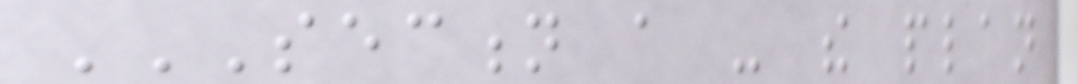SECTION A - THE PLAN
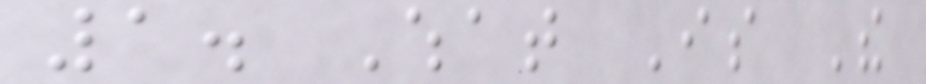1. What Is The
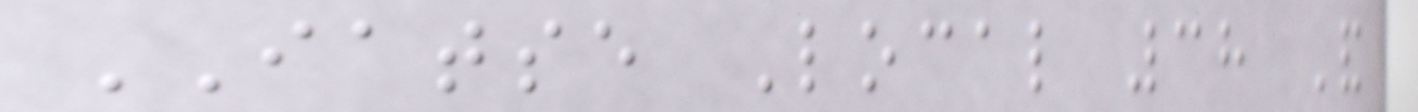IATSE Local 38 And
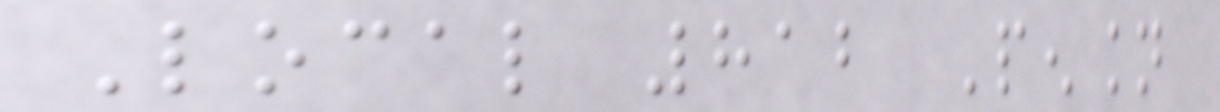Local 812 Pension
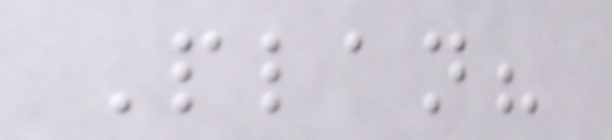Plan?
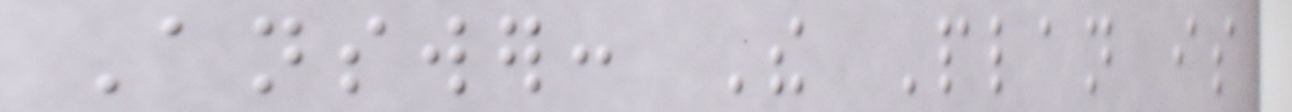Answer: The Plan is
